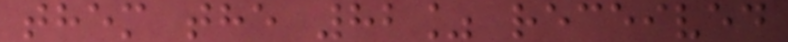them the 82% received
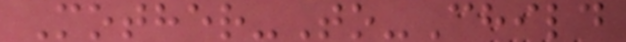Mother-To-Child
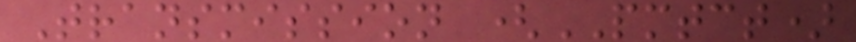Transmission (PMTCT)
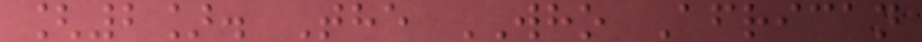[2]. The WHO African
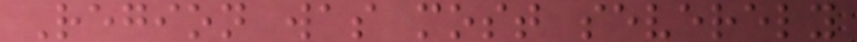Region was most severely
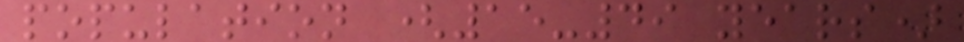population (15-49 years)
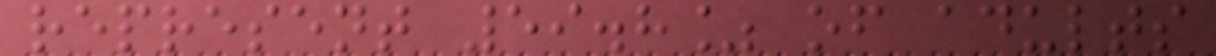represent 59.8% of adults
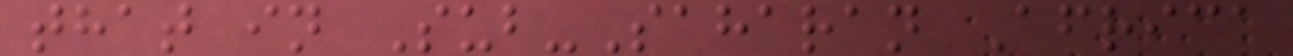that in Sub-Saharan Africa
